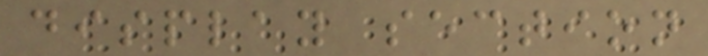display section
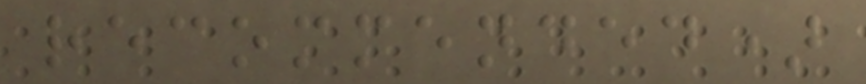recommended)
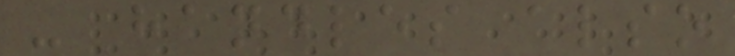- handles also
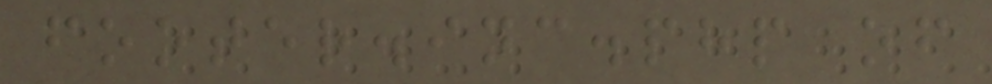footer.inc.php of
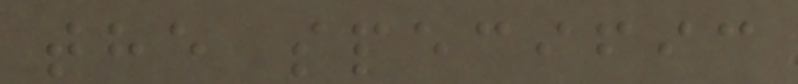the specific
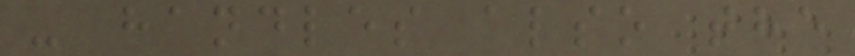- handles also the
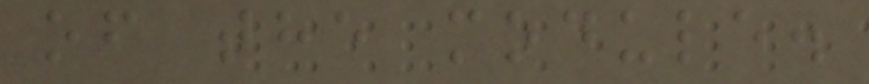of the module.
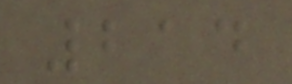214
